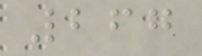267
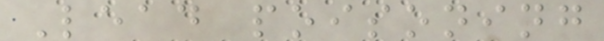Lead poisoning
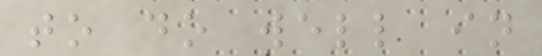to do well in
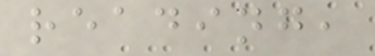reading,
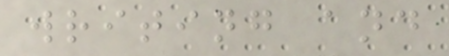writing and
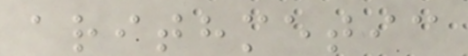arithmetic
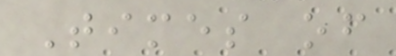Times of
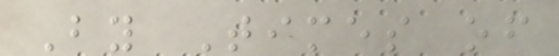By Times of
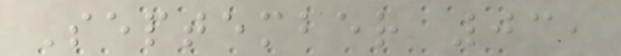September 03,
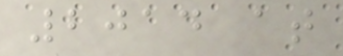2014 at
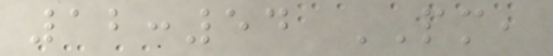12:54 PM,
